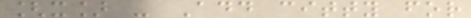[x] - Add citty for
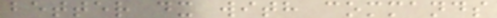better dx with commands
